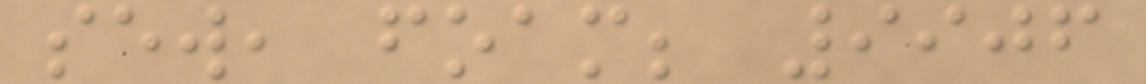sew, foam; 9906
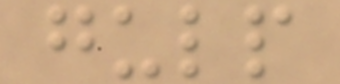gulp
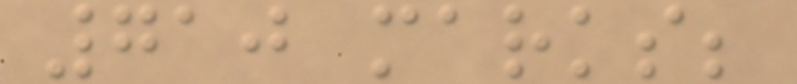710 marks;
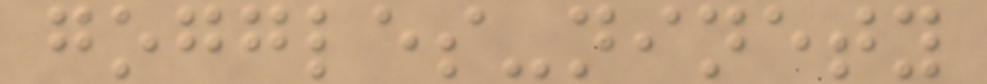goggles-ninety
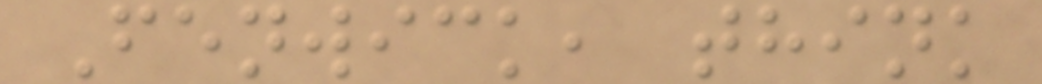Fenwick, think
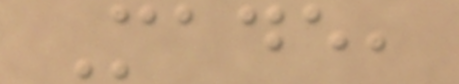Made,
